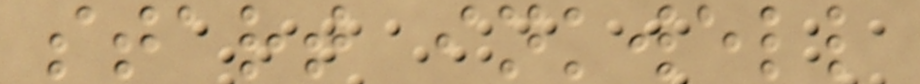start inkwell
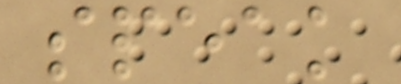speak
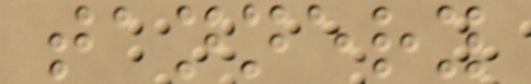tannery
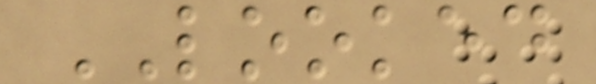LOOKED
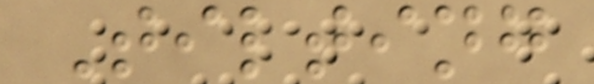Tilting
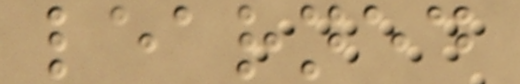learned
